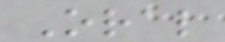Oral
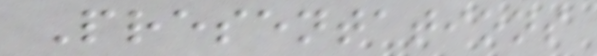Presentations
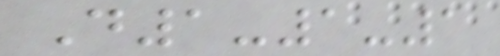D1-1-1
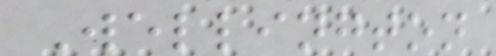Wellington
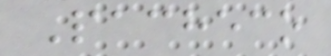Pacheco
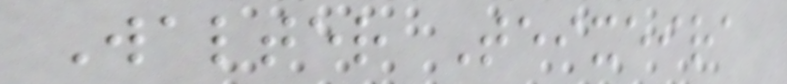Walter Teixeira
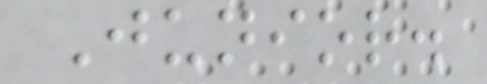Junior.
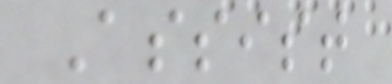Assist
